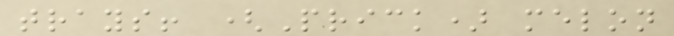trays! (Prick) melon
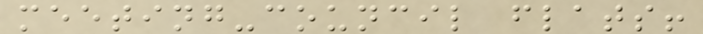meeting-council flats!
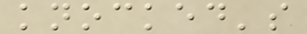knocked's
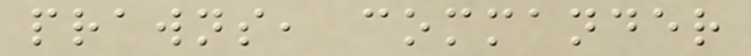prawns, commander
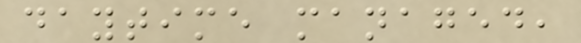daytime managed,
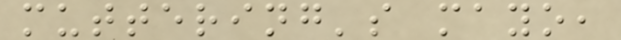muttering's mayo,
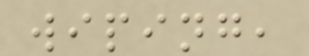wiping,
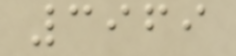3969
